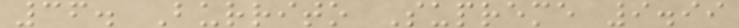36. Burrito Supreme 9.99
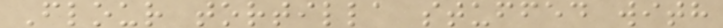Flour tortilla stuffed with
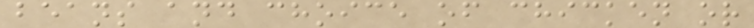beans and choice of chicken or
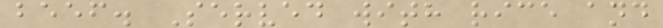beef. Served with rice and
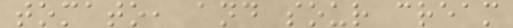tomato, and sour cream
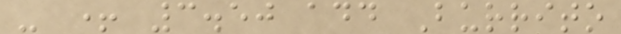- + 3.50 add Burrito
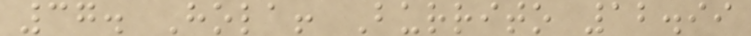37. Hola! Burrito 12.99
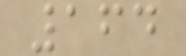164
